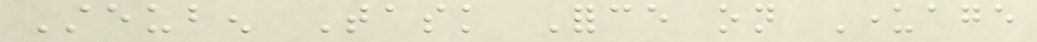Steuben Task Force on Underage
